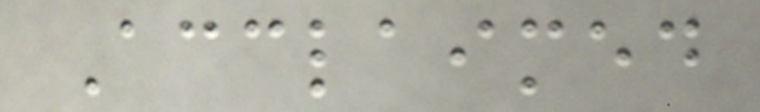Acclaimed
